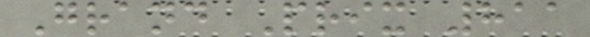Grand Prix 811
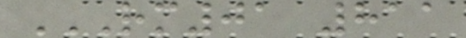RM01 811
